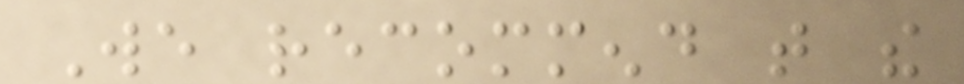We recommend that the
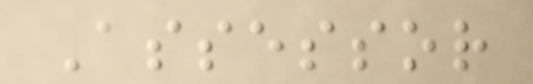Assessor
